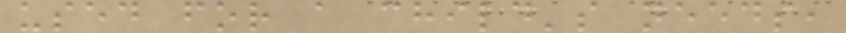used for a child's needs,
